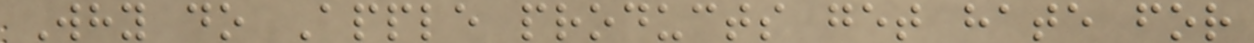Why do Apple products get hate for
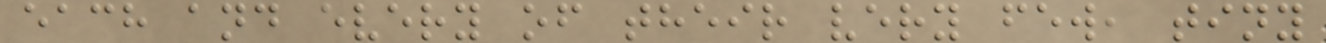each and every of their very few, tiny
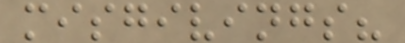misgivings?
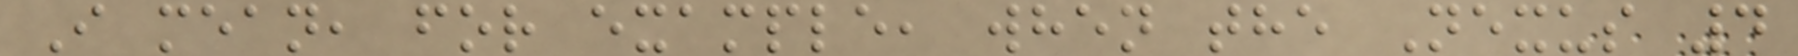I mean, for example, when the Nexus 4
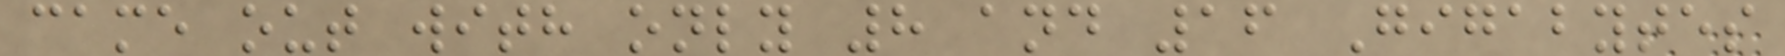came out with only 8 and 16 Gigabytes
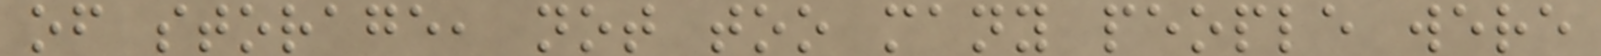of storage, not too many people were
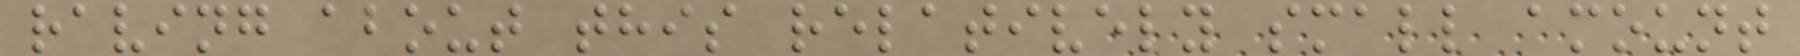raving about this relatively small amount
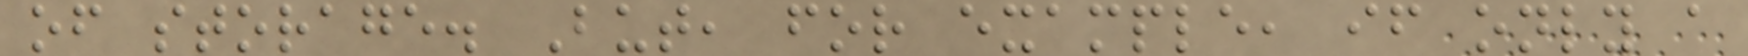of storage. But, for example, if only a
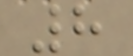8
